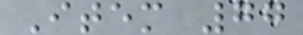Item 77
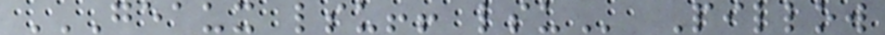GEAUX LSU!! LSU Pillow
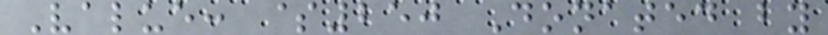Value: $250 Donated by
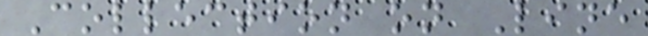Collection on Line
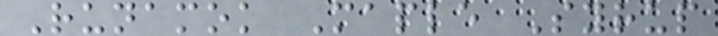Runamok Maple Syrup
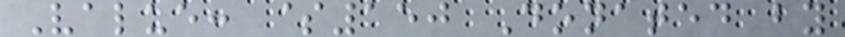Value: $150 Donated by
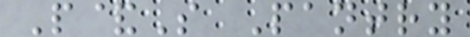P&S Pantry
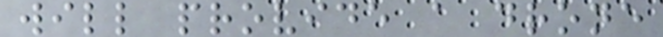will provide a drone
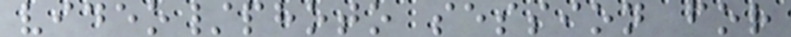video/photo session for
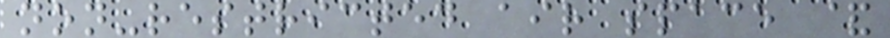non-restricted air space &
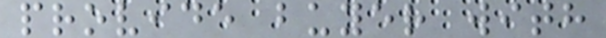provide buyer with
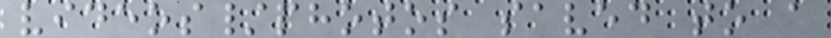videos/photos saved to a
